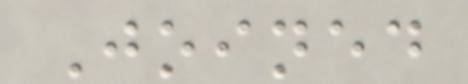Joined
